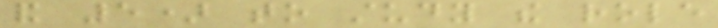and 5) to study the role
